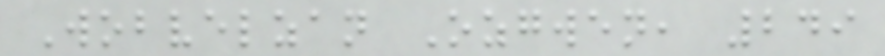Wobvelzan Ozgwen, 249
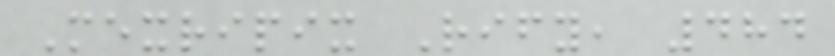Mexripix Rify, 484
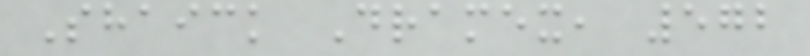Shaick Dramex, 572
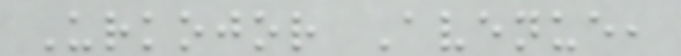Urkojor Avenue,
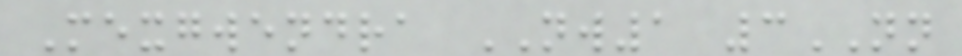Mexgwendra NW1 3NN
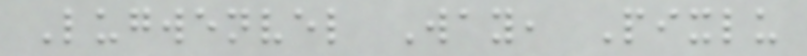Lugwenvel Way, Pixlu
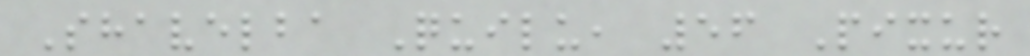Shavelba Quilu, 56 Pixur
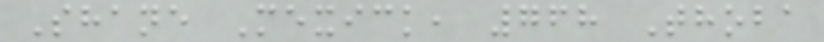Shane Mexick, 768 Thoba
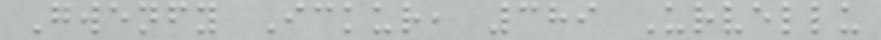Gwenfy Ickur, 389 Urvellu
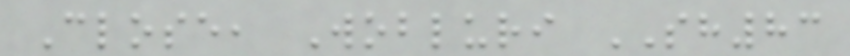Close, Wobluri SH83
